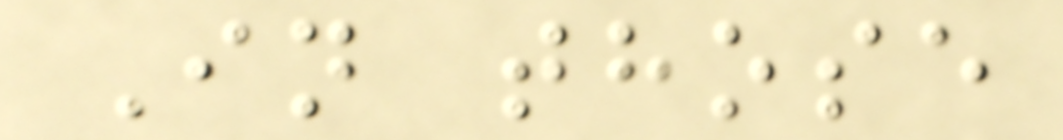In those
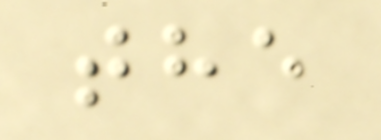the
